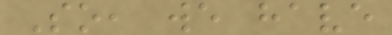So, we have
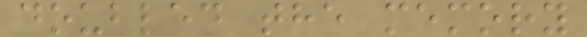doubled the memory
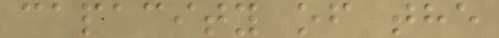capacity of the
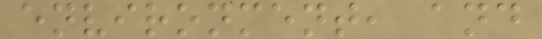environment, and
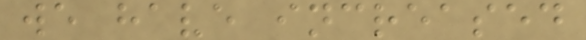we have increased
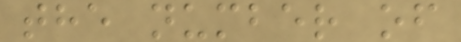the number of
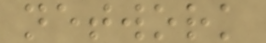network
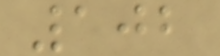102
